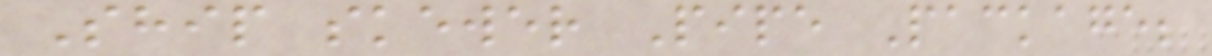Ship skewer Pipe Package;
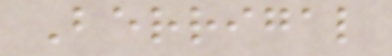Berrigal
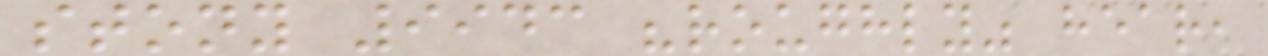stony 9943 "roughly" hear,
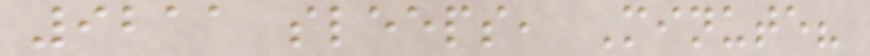9211 sleeps, Minute?
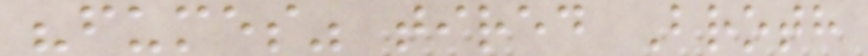"fumes" tired Broth
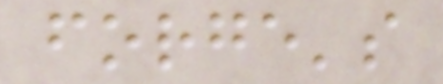forge's
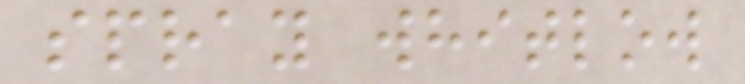spray whitlow
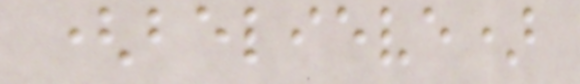(believe)
